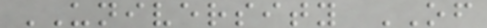UNIVERSITY OF
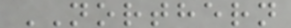NORTHERN
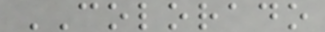COLORADO
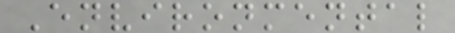Environmental
